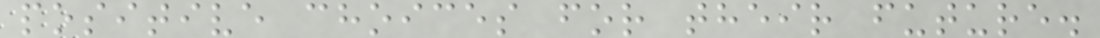positive choices for their future.
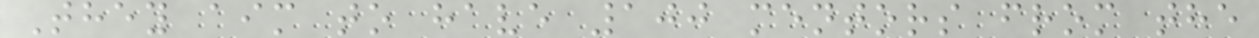They aim to have 100 mentors from the
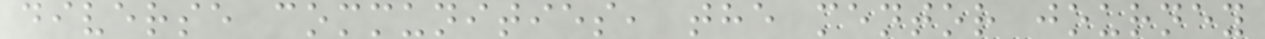diverse communities, the mentor journey
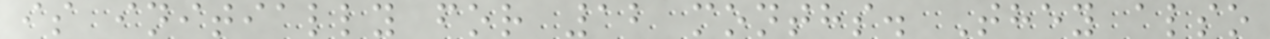is initially for 12 months. They also
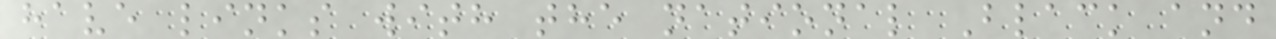have links with the national Black and
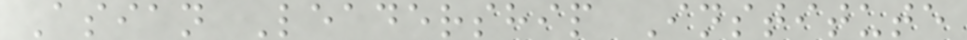Asian Leadership Institute
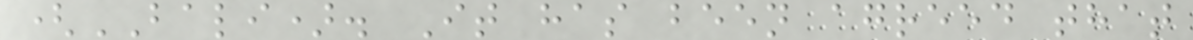(BALI). It has been agreed that
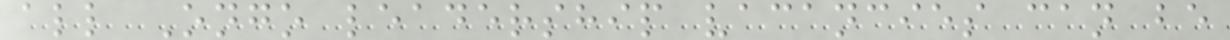all Ongo leadership vacancies can be
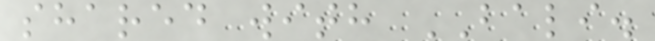shared with BALI.
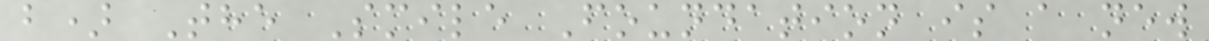b) The Smile Foundation is a new
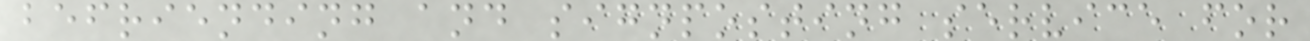befriending and signposting service for
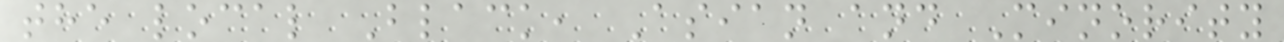the local Black, Asian and Minority
